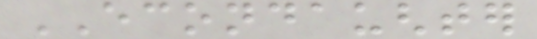ECONDAUGHTER
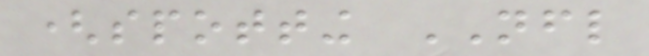(spotting NFL
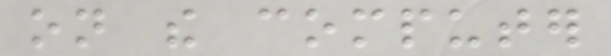on the computer
